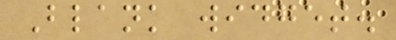Blank widget.
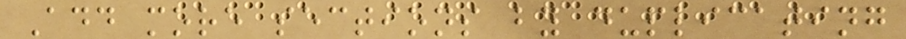Add more sections by duplicating
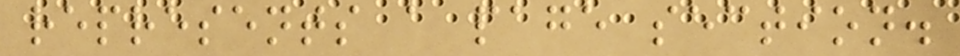represents a page section.
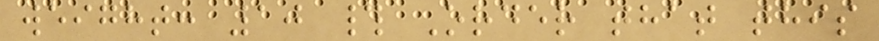weight: 10 # Order that this
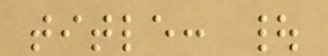title: |
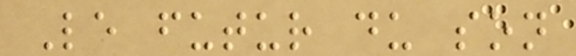Le futur du son
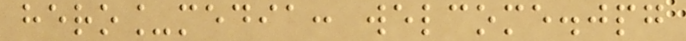hero_media: welcome.jpg
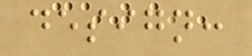design:
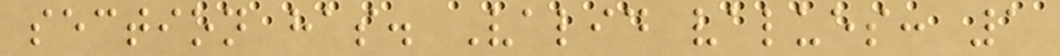section has. Valid values: 1
